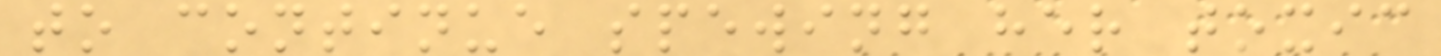to continue spewing her toxic
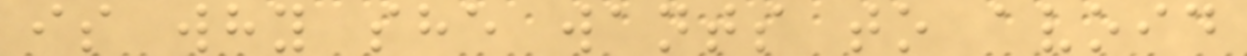is why she wants to avoid
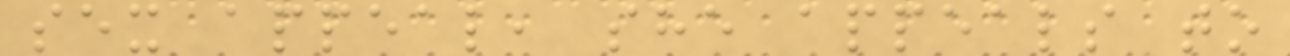sex appeal, she appeals to
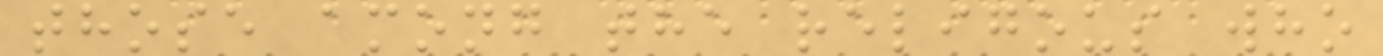those among the religous who
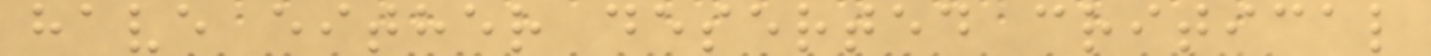have either deserted critical
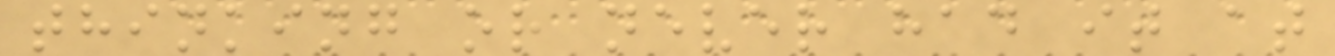thinking or never had it at
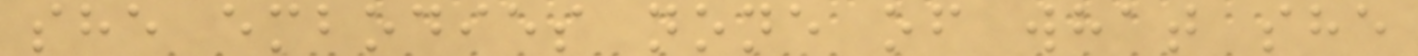she embodies none of what she
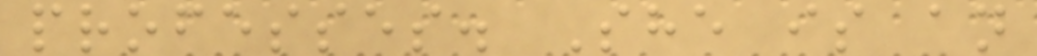professes. She is an
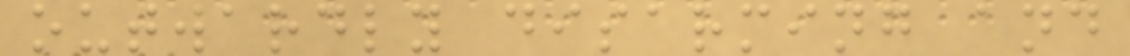outwardly disarming and
